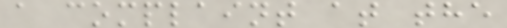a complaint at the
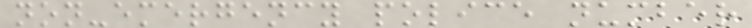non-emergency police number
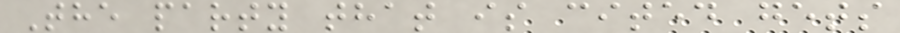The party that is cited gets
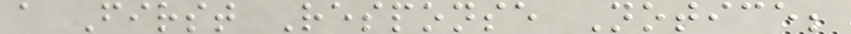a First Response Notice;
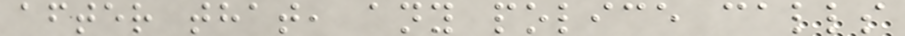after that, any police calls
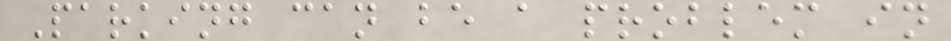Parking can be a problem in
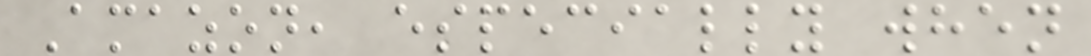Amazon, especially when
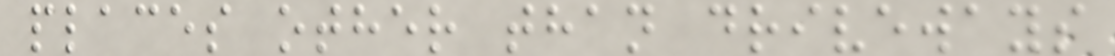places other than driveways
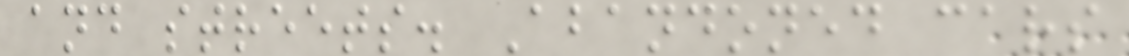and streets. Abandoned cars
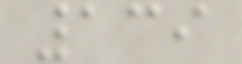139
